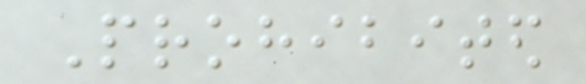Prohibited
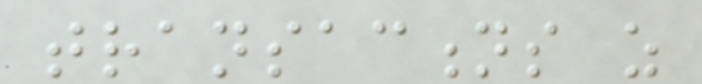transactions as
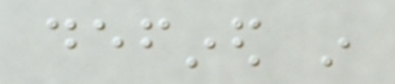defined in
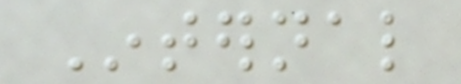Internal
